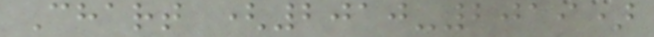Chart (2010-2019)
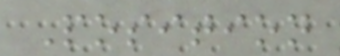Position
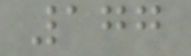177
